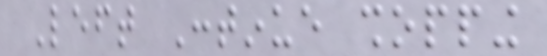Left Continue shopping
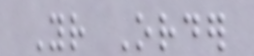Your Order
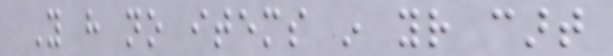You have no items in your cart
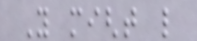You might like
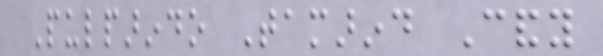Pulparindo Tamarind Candy
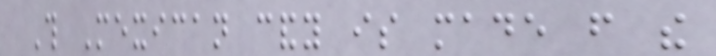This Mexican candy is made from the
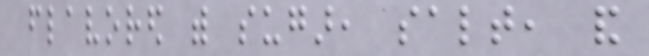flavored with sugar, salt, and
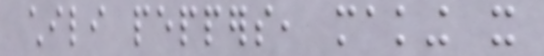chili peppers, making it
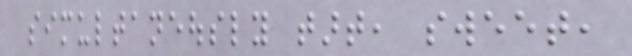simultaneously tart, sweet,
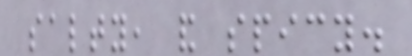salty, and spicy.
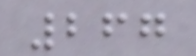267
